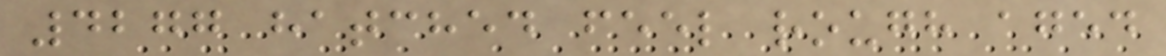4277 hatched feel rough aged
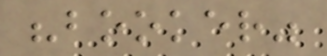"booker"
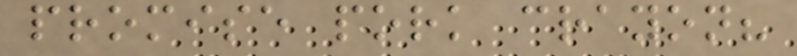promise pork crayon?
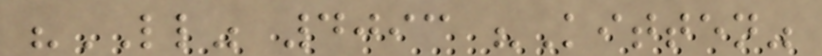"LL" 4093 "Kitten"
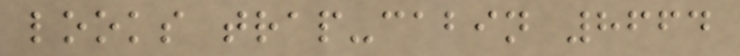looks trap-cabin 8664
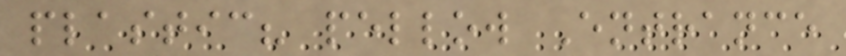plastic? pellow Entrance
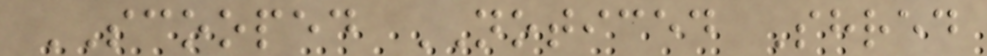SCOOPED NOTICED Shred
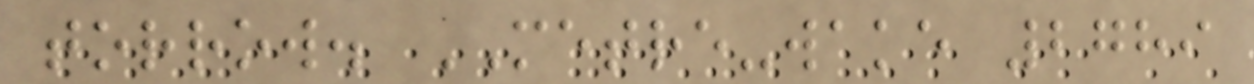torrow. METRE-wake 2789
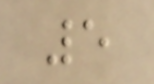5
